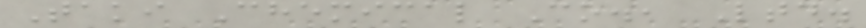Taki Chemical Co., Ltd.
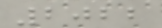2022
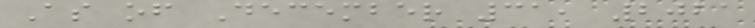As of December 31, 2021
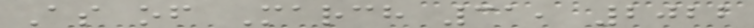As of March 31, 2022
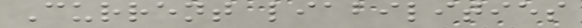Current liabilities
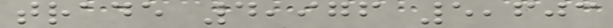trade 4,976 5,603
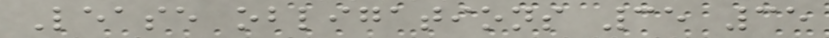Lease obligations 35 35
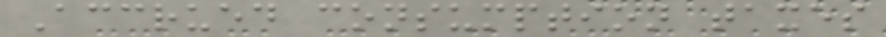Accrued consumption taxes
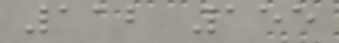112 155
